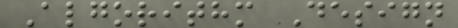Algorithm Design
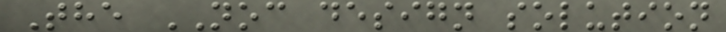The NOC design solution
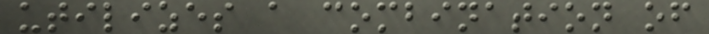utilizes a combination of
